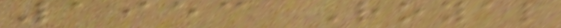1953 Royal
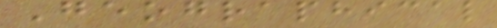Geographical
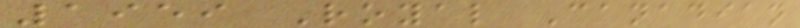1959 Royal Canadian
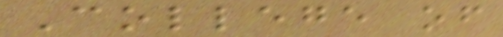College of
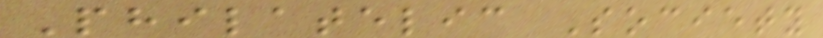Philatelic Society
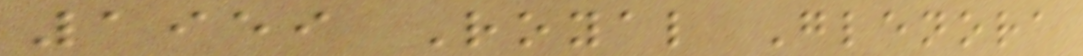1959 Royal Glenora
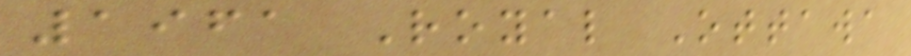1961 Royal Ottawa
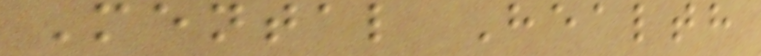Mental Health
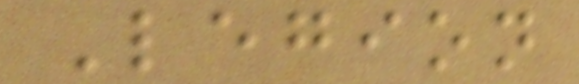Legion
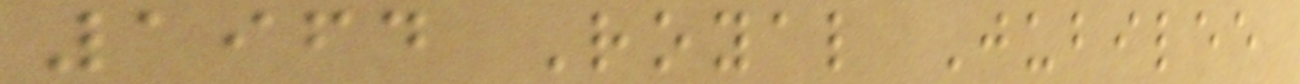1964 Royal Jubilee
